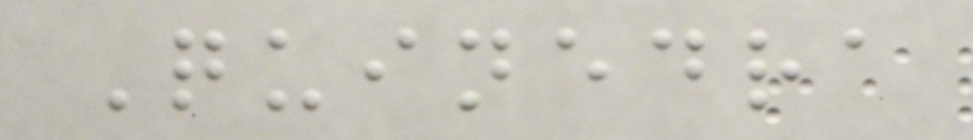Quinedra
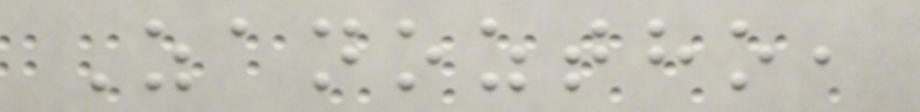Zanoztho,
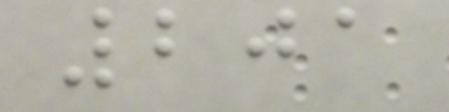201
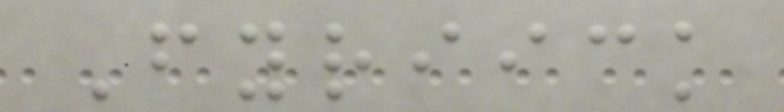Fyriick
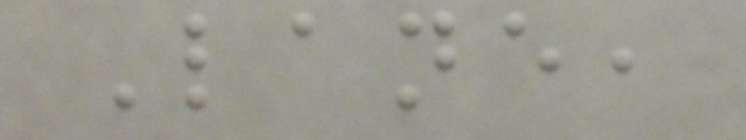Lane,
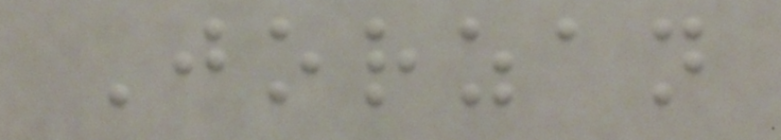Jorzan
